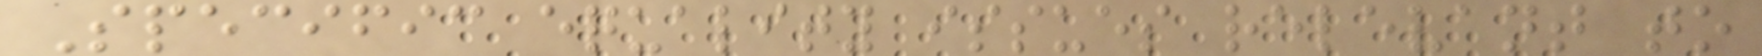Specific equality issues relevant to
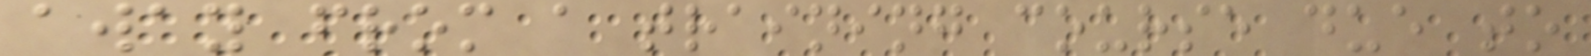away from a training course due to
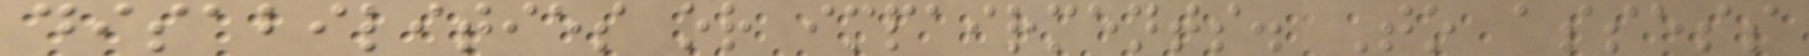disabilities or impairments. To assess
